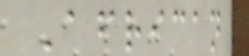African
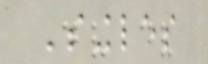Singles
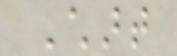Chart
